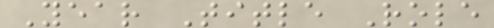Year Title Role
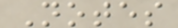Notes
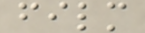film
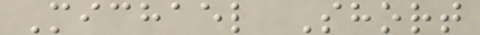Michael Short
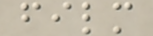film
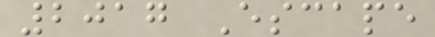2017 Escape
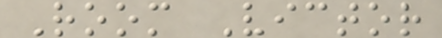Room Victor
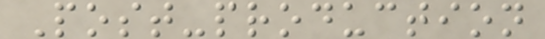Post-production
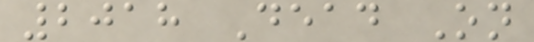2018 Dead On
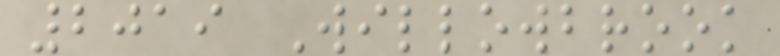2019 Willowbrook
